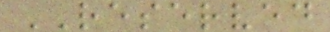RESERVED
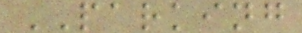PARKING
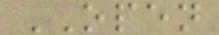OPEN
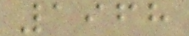1968
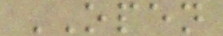OPEN
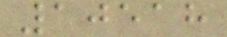10518
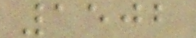1502
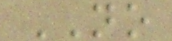NO
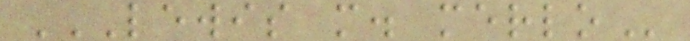LEWIS M. MERLO
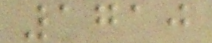1710
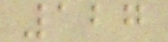127
